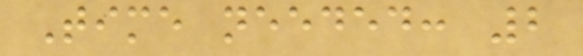Time needed: 2
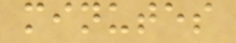minutes
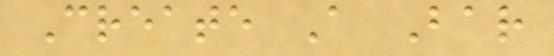Create A Bar
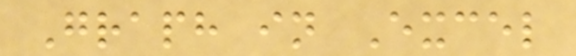Graph in Excel
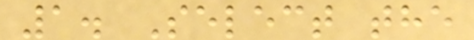1. Select the
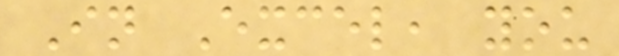In Excel, you
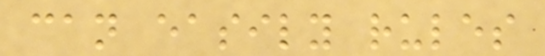can easily rules
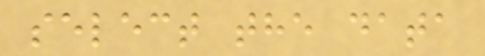select the data
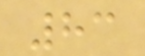83
